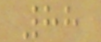88
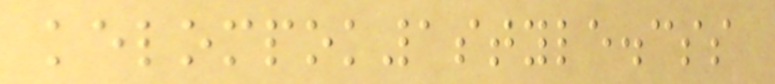kelompok1style.css
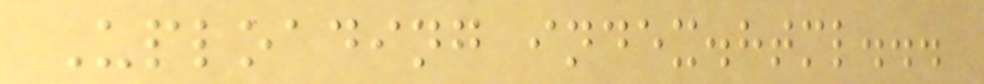Uploading index.html...
